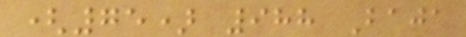(75) 988 Baja
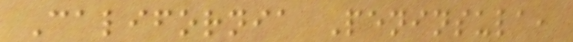California Peninsula,
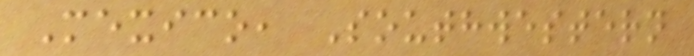Mexico, Southwestern
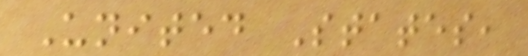United States,
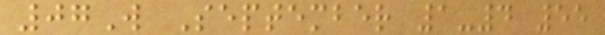07W September 1-4 55
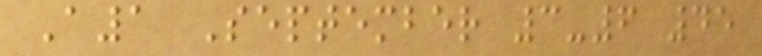A1 September 3-6 45
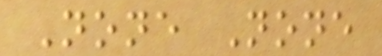None None
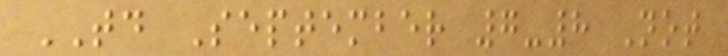TD September 7-8 Not
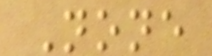None
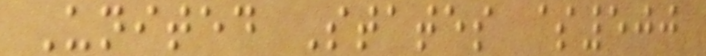United States $500
